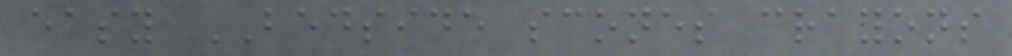easy BEDSIDE scones crayons
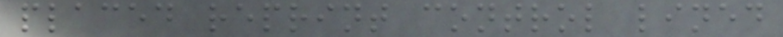placed reprint control lined
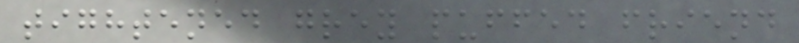tightened grey puffed friend
